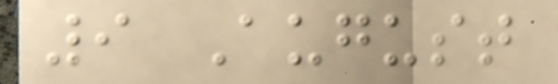9 August
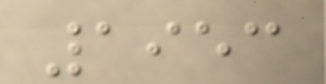1953
